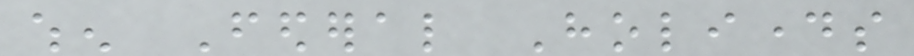when Federal Holidays
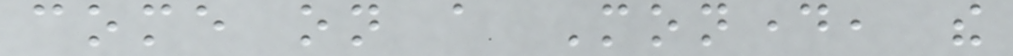come on a Monday, the
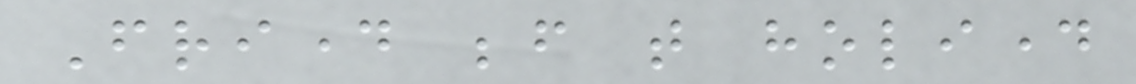Friday before that holiday
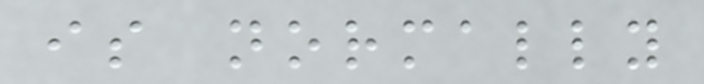is normally
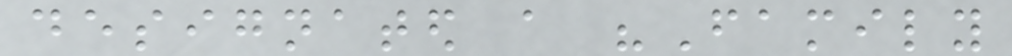designated a "Family
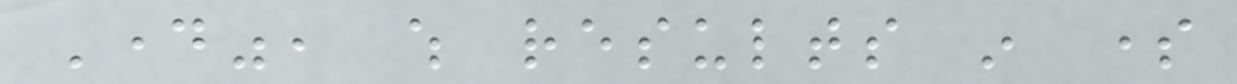Day", which results in some
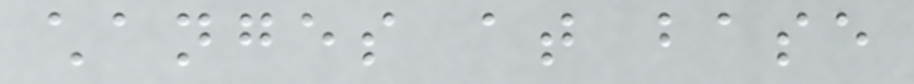changes at base
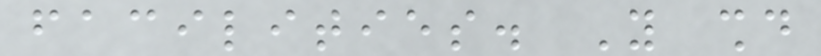facilities. You should
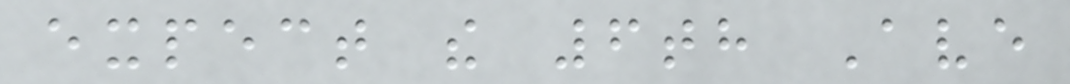expect the 6th Ave
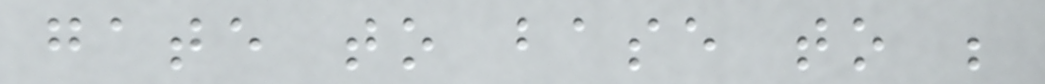gate to base to be
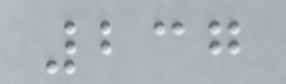237
